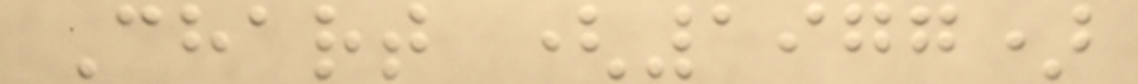Chart (1977)
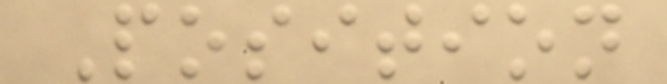Position
